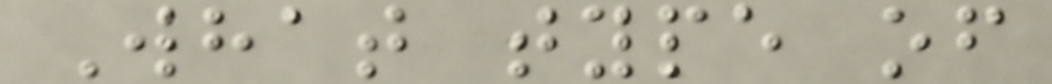What type of
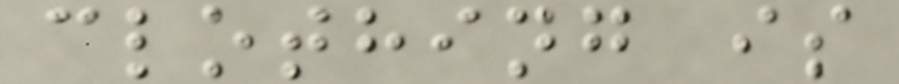clothing is
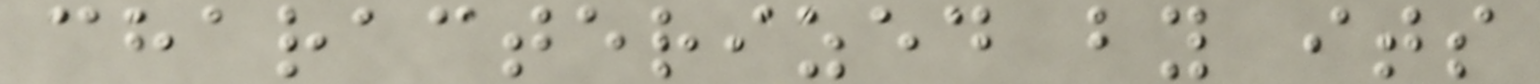characterized by its
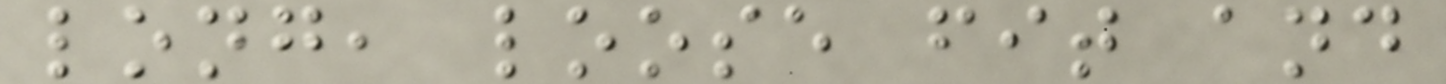long, loose fit and
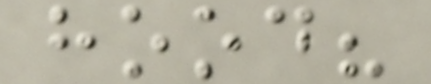hood?
